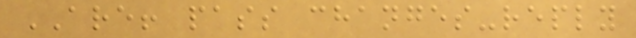ARE! pass changes-reply
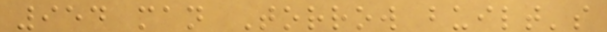954 man Torrow built's
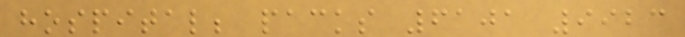hospital; packs 6101 9923
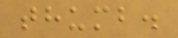thumb.
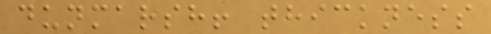dunmarsh! thickness
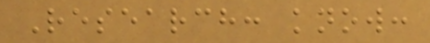Research: know:
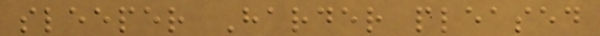sleeper Harder pleased
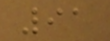91
